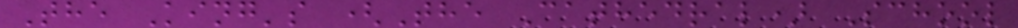The King's (The Cathedral) School
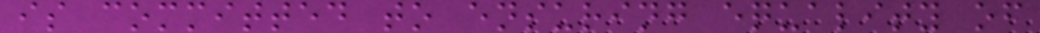is committed to ensuring equality of
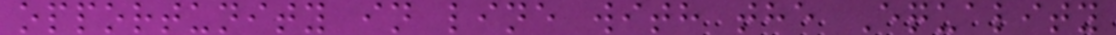opportunity in line with the Equality
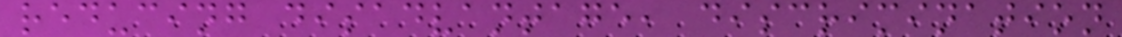reducing disadvantage, discrimination
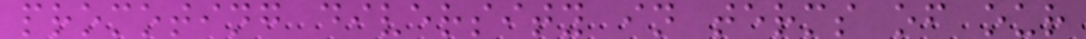promoting diversity in terms of our
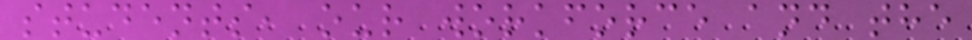students, our workforce and the
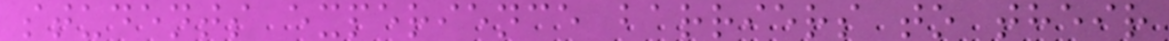students experience barriers to their
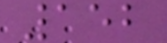152
